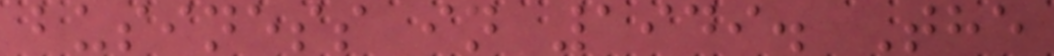business in 1949. The
